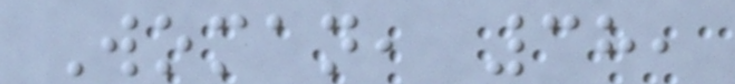Woman, 38,
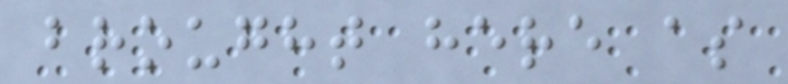brought here as
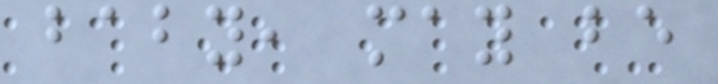baby, may be
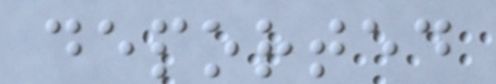deported
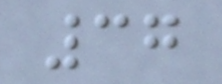37
